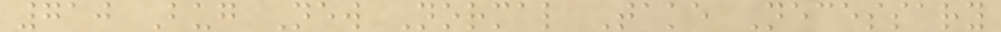710 Bug New Normal Take Necessary
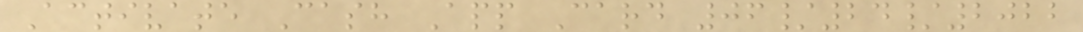Activate Cash App Card 06/24/2022
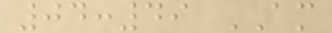04:49 AM
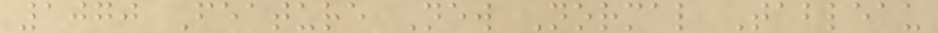1070 Feature New Normal Tableau
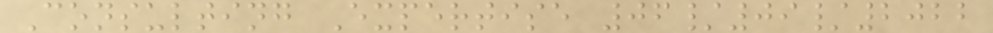Consulting Expertise 06/09/2022
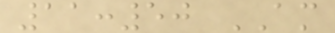11:50 AM
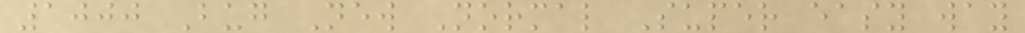1000 Bug New Normal Super easy way
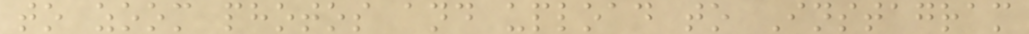to zoom photos and upload to Instagram
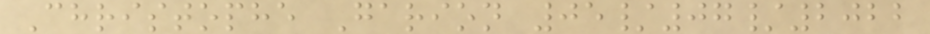Christophe Garion 05/07/2022
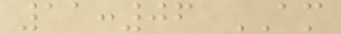11:06 AM
